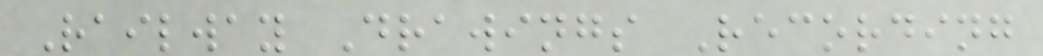Railway Drawings Recording
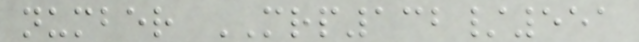number MRP132/551
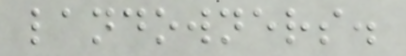landowners.
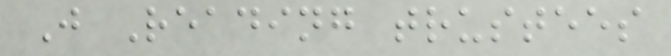J Reading trustees
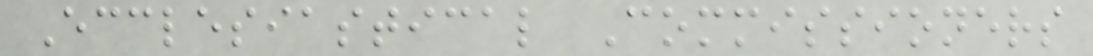Ecclesiastical Commissioners
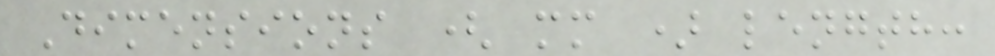Dimensions ( mm ) length:
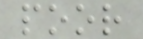poor
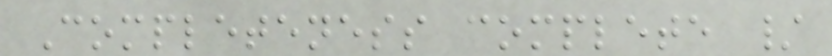Completeness complete /
